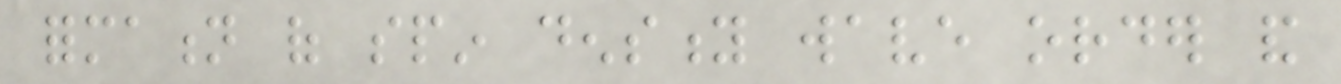formation of spin density wave order and
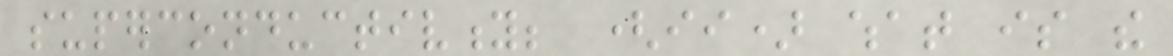superconductivity; (ii) what is the
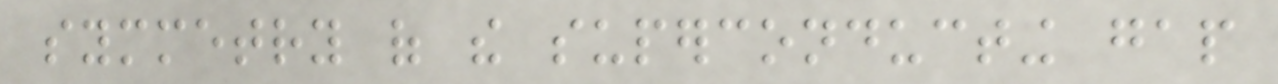symmetry of the superconducting gap
